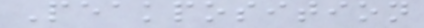Peakposition
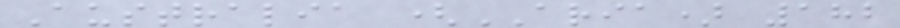Australia (ARIA) 182
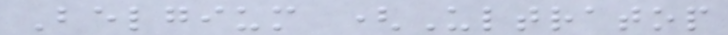Belgium (Ultratop
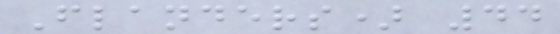Flanders) 44
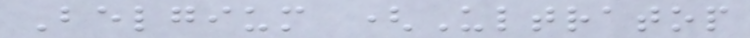Belgium (Ultratop
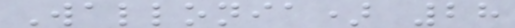Wallonia) 28
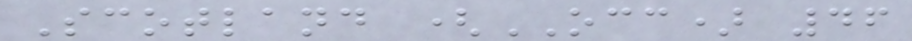Scotland (OCC) 46
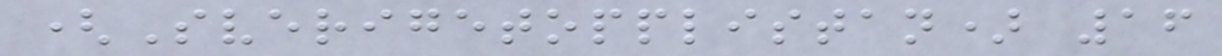(Sverigetopplistan) 16
